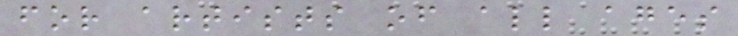for artists of all ages
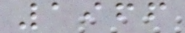1966
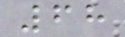68
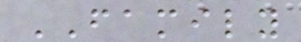FAMILY
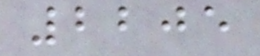2205
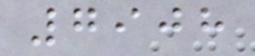7908
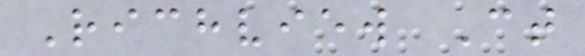Richview Ct
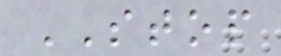STOP
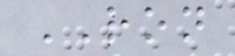RON
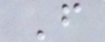F
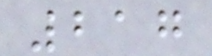217
